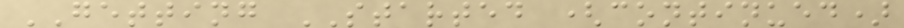GETTING STARTED (continued)
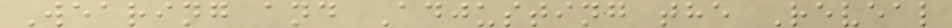Wearing and Adjusting the Reveal
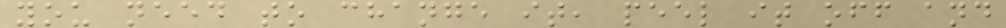you need to change it, peel it off and
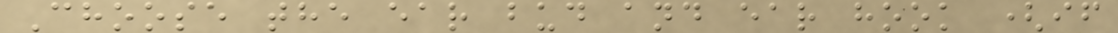Choose the ear bud and ear hook (if
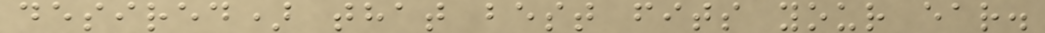desired) that best fits your ear.
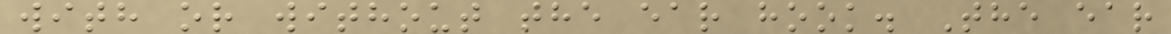with or without the ear hook. The ear
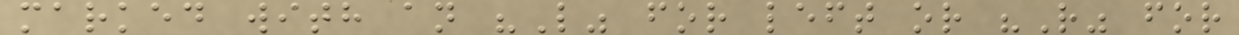marked with an "L" for left or "R" for
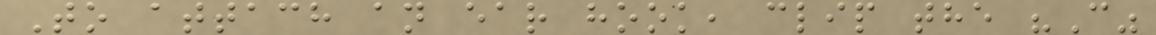To attach an ear hook, clip the "C"
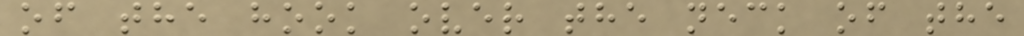of the hook over the neck of the
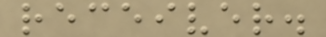receiver.
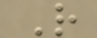R
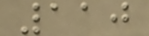110
